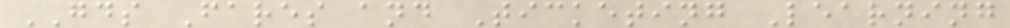GDS Fares and Ticketing Learning
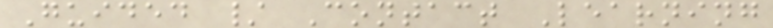Guided / Contact Learning
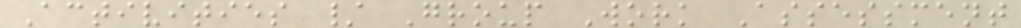Activities / Group Work Assessment
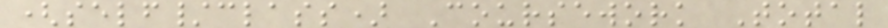(self/class) Coursework Total
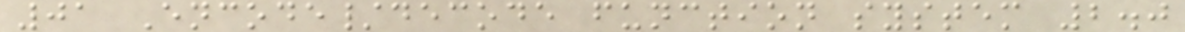01 Encode/decode function system 2.0
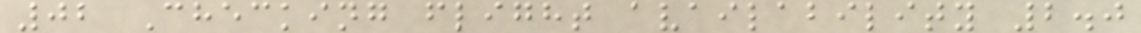02 Checking flight availability 2.0
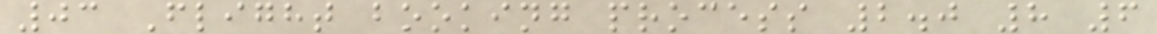03 Flight booking process 2.0 8 6
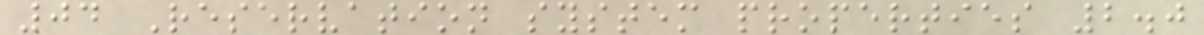04 Reservation system properties 2.0
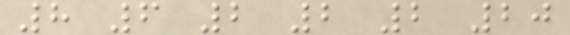8 6 2 2 2 20
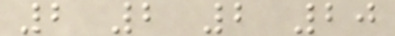2 2 2 20
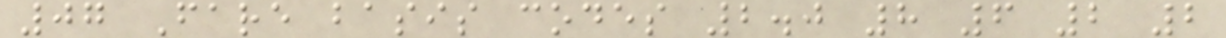07 Fare basis codes 2.0 8 6 2 2
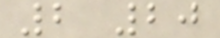2 20
